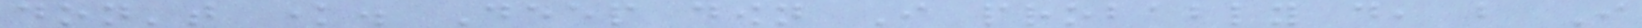don't know. Deep down I probably do, but I
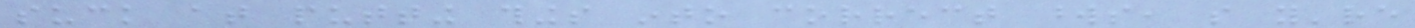suck at putting things into correct words, so you're
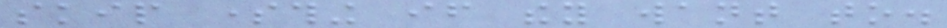skip something if they want to.
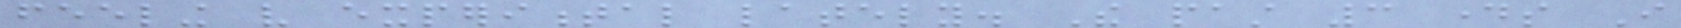feeling very experimental lately. The past 3 days I
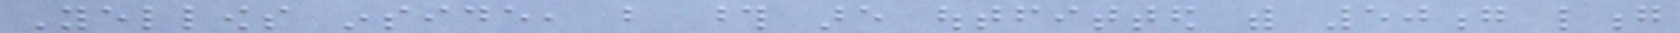Yellows inside, but those are outfitted with 50g long
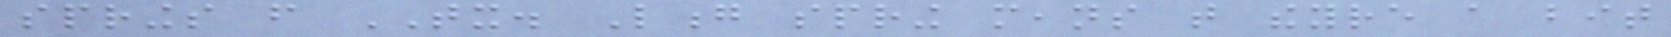springs from TX. Long spring means that theyre a bit
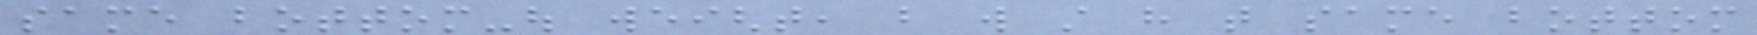same bottom-out weight, but will still have that same bottom
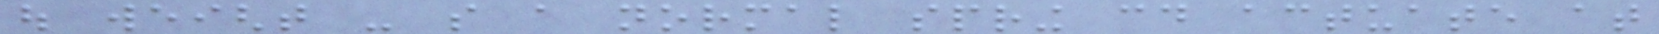out weight - so a normal spring could actuate at
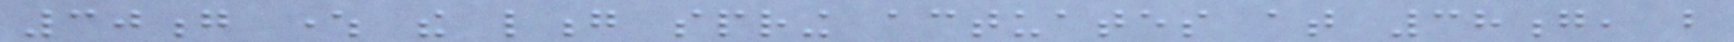30g where the long spring actuates at 38g, but
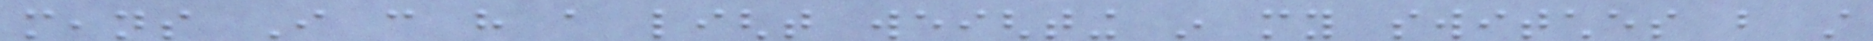means I can have a light weighting in my switches but still
